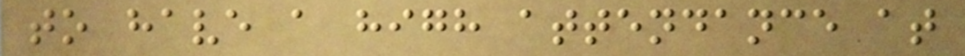to have a high attendance at
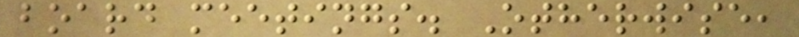board meetings. Otherwise,
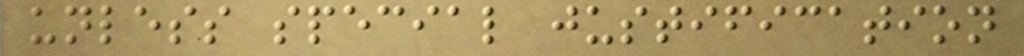unless special justification
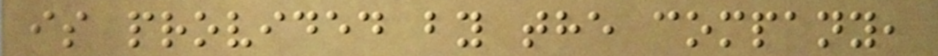is provided by the company,
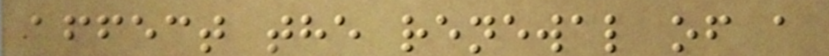affect the renewal of a
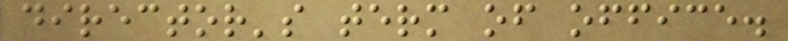director's term of office.
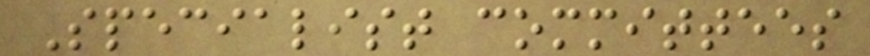Specialist committees
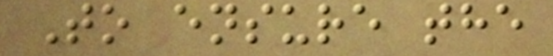To ensure the
